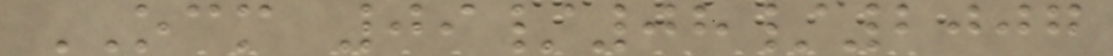OCM 09/08/2007
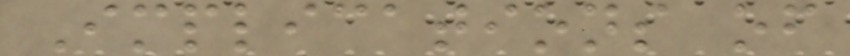Implications of
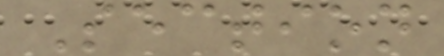Section
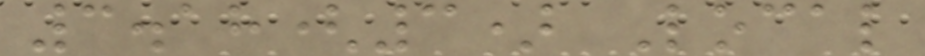3.18(3) Local
